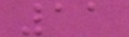11
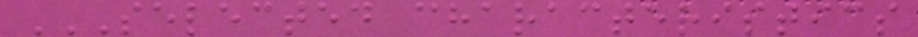SELECTED CHARACTERISTICS
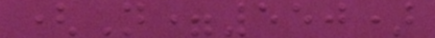(N=550)
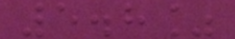5.8%
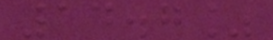14.7%
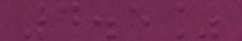4.5%
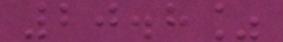20.8%
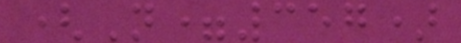(N=357)
